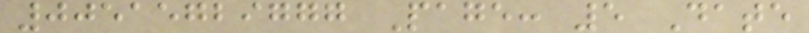00515729777 Page: 5 Date
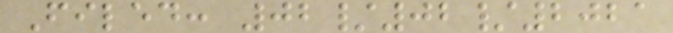Filed: 02/02/2021
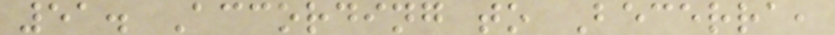51. According to Becerra,
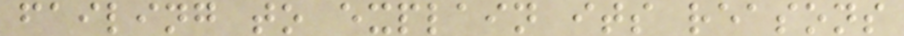failing to explain its reasons
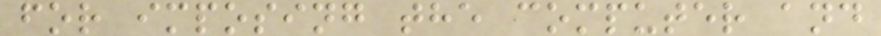for imposing the computer and
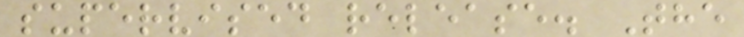supervised release. The
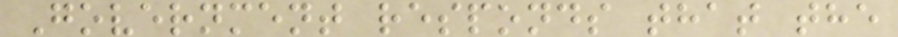Government responds that the
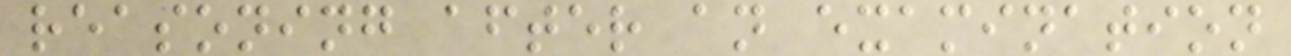reasoning after an examination
